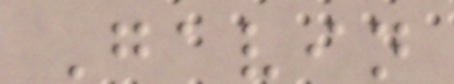Gavin
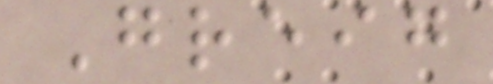Greig
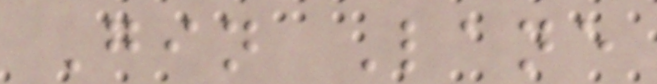Gin Lane
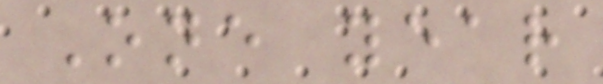One year
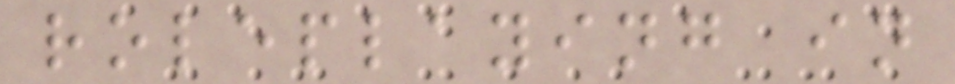roleplaying in
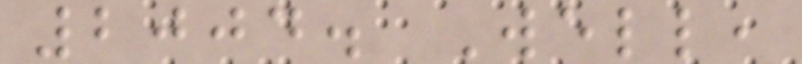2004. Well,
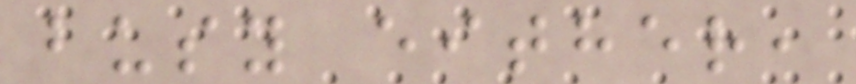busy either,
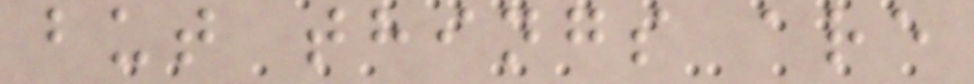but things are
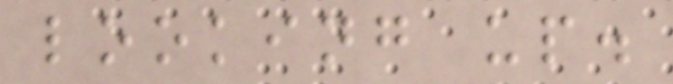looking up.
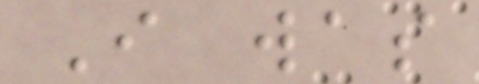I was
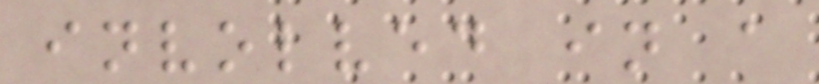involved in a
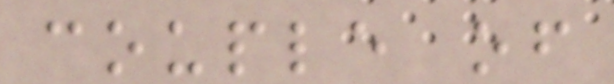couple of
